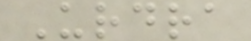Urdra
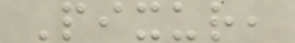Pixur,
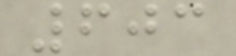603
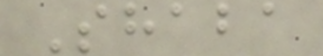Shaba
